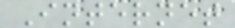Internet
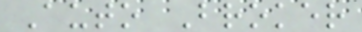Auto Broker
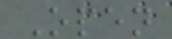Open
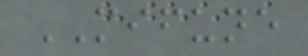MIFUNE
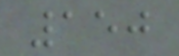150
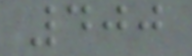400
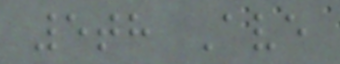5th Ave
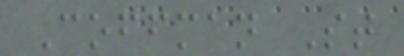Coffman St
